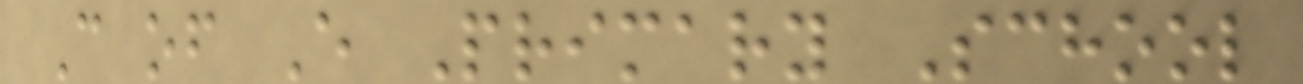C of E Primary School
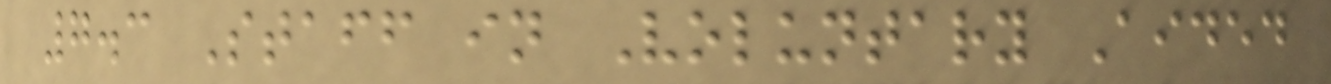7.3 Staff in Voluntary Aided
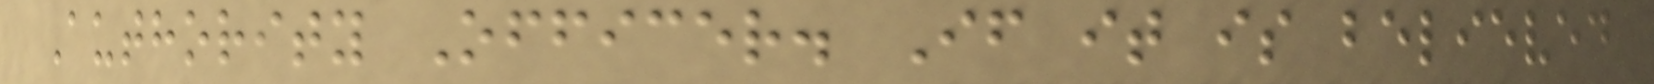Authority Officer. If it is believed
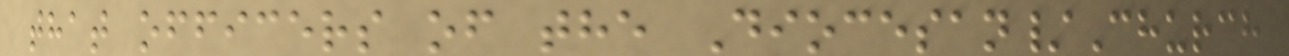that officers of the Diocesan/Church
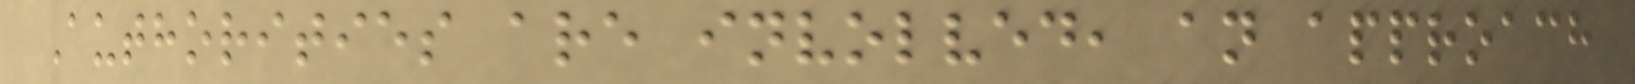Authorities are involved, an approach
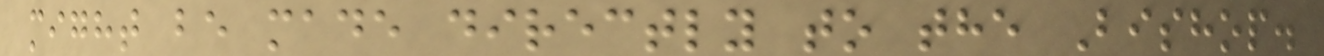might be made directly to the Bishop.
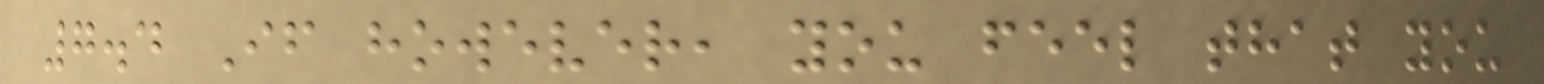7.4 If however, you feel that you
